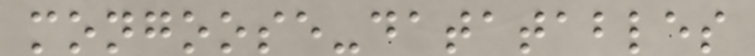mongoose-datatables
